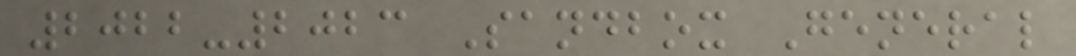2022-2023 Sandbox General
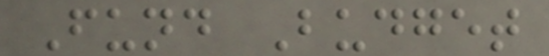Fund Budget
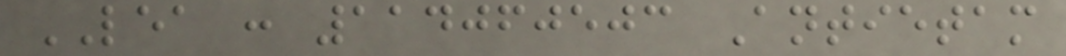LEA : 114060503 Antietam
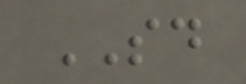SD
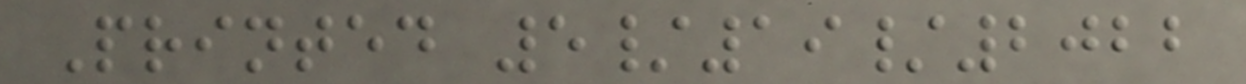Printed 5/19/2022
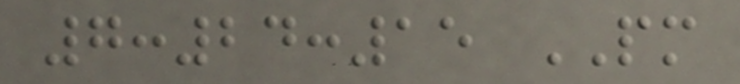7:24:15 PM
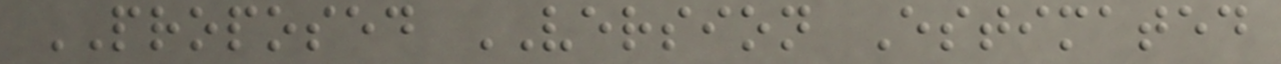PROPOSED VERSION Estimated
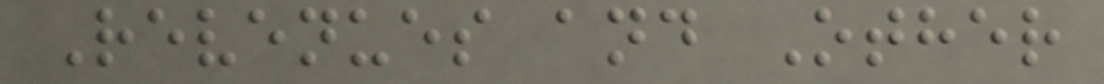Revenues and Other
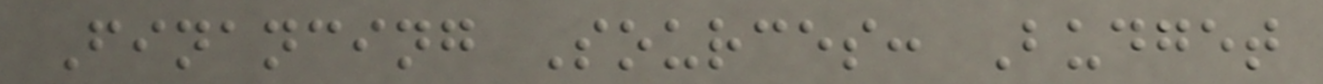Financing Sources: Budget
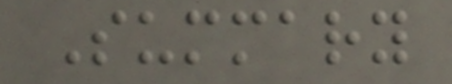Summary
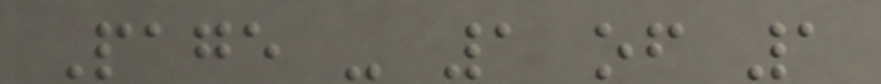Page - 1 of 1
